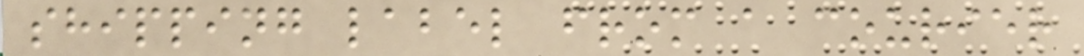shipping label from a courier
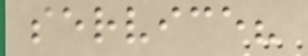service?
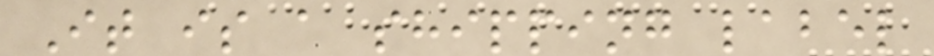It is a shipping label
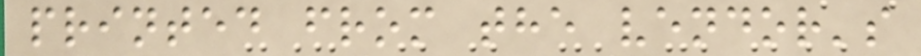printed from the vendor's
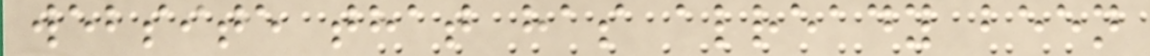website that has already been
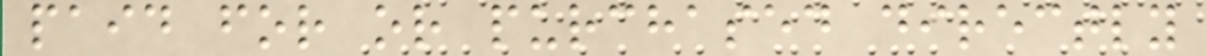paid for or purchased directly
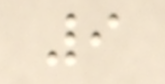9
